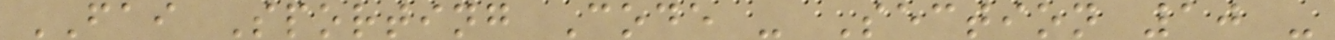FAI Sporting Code - Section 10 -
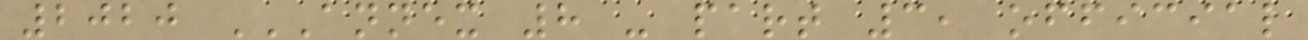2020 ANNEX 8 - PART 3, OFFICIAL
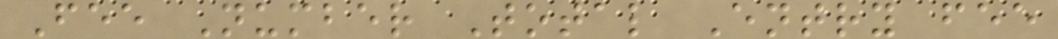Fee Number Total Entry fee
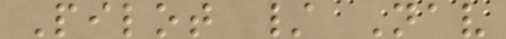Pilot / Nav
